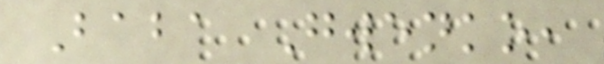Baba Gwenko,
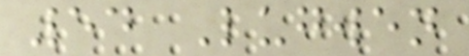54 Lugwen
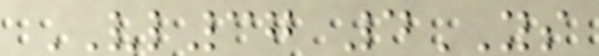VL37 4YS
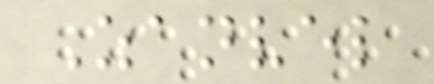Zanvel
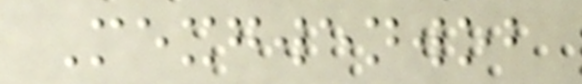Mexgwenwob
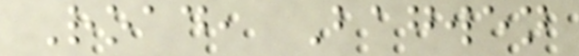Road, Bagwen
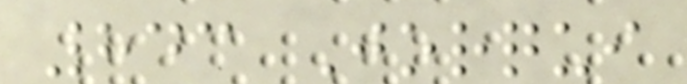843 Jorqui
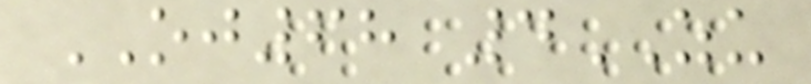OJ68 4ZU
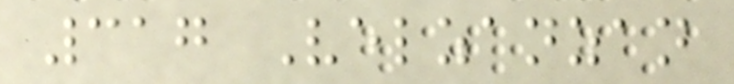317 Velzanzan
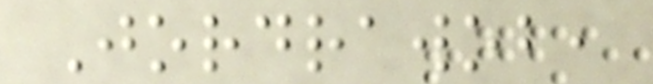Jordrawob,
